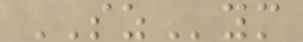SZym
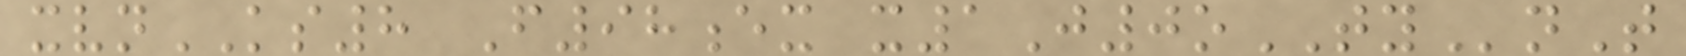xvnKS8 F98ex x1J0oTYnT
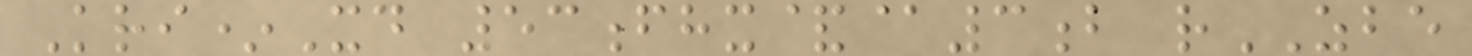Kri*Xd 53fhx&@3b rZBE
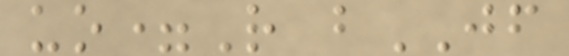uo=R bJF
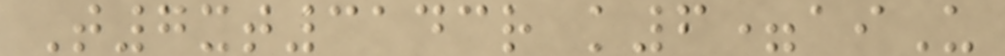T7xt3143r k6=aiU
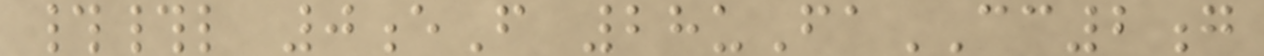##l 0eF 28uFaCC2g
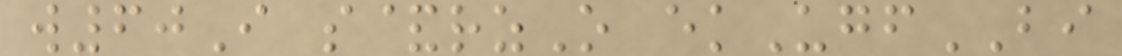w60I s&rzO ekUgfBI
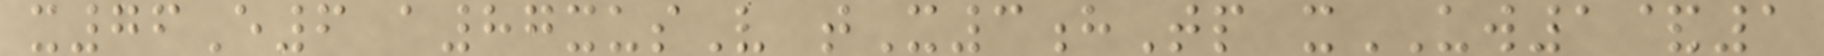x76E6 a87xusV tX3hTp xUW1&1
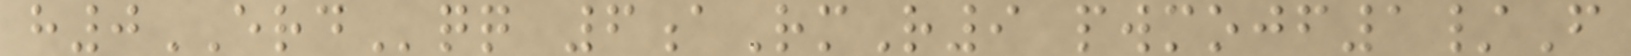h0ERDqq 6aRmR9 pwmojf1/F
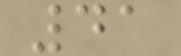41
